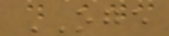OGE
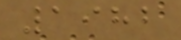1982
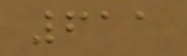611
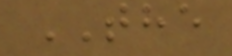THE
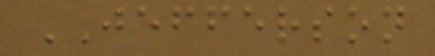JEFFERSON
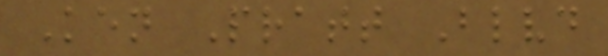Ken Pratt Blvd
